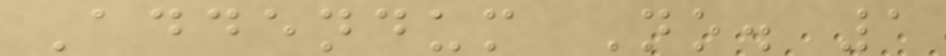Addendum No. 1
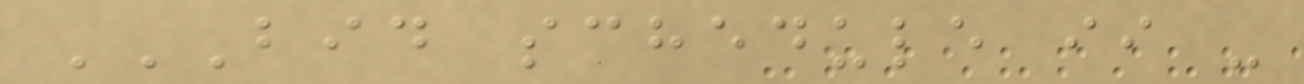BID SCHEDULE II -
